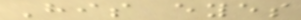His eyes
